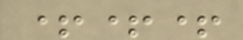+++
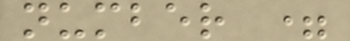number =
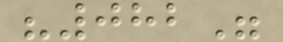"082"
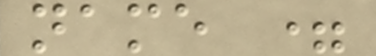name =
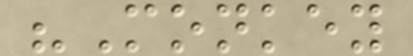"Monkey
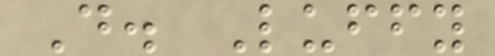D. Luffy
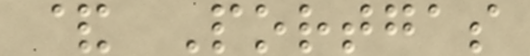& Portgas
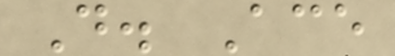D. Ace
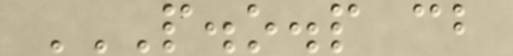P.O.P CB
